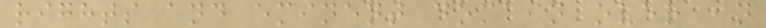rights and eminent domain over in
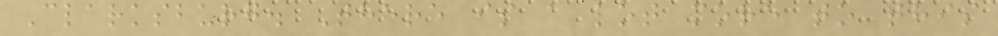Clarksburg. There is a lot more to this
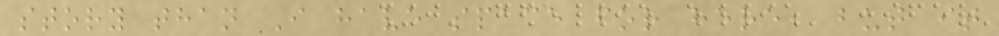story than I have space for here, but it
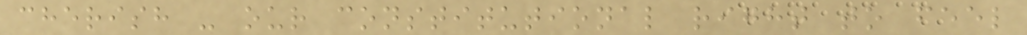cherish - our constitutional right to feel
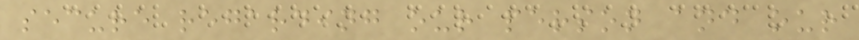secure regarding our person and our
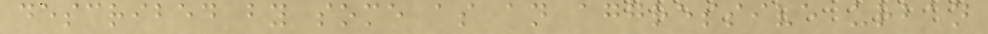described by some as an aggressive urban
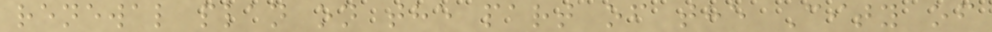renewal plan on the part of the City of
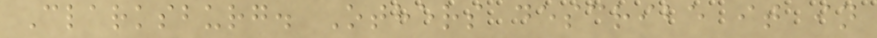Clarksburg. Others describe it in
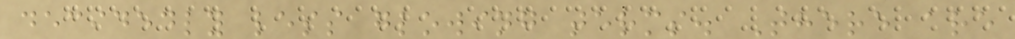decidedly less glowing terms. There are
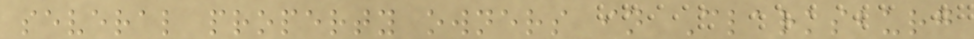several property owners in Clarksburg
